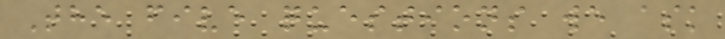The five questions we ask
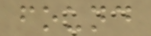found
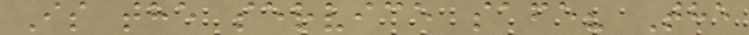Is the service safe? The
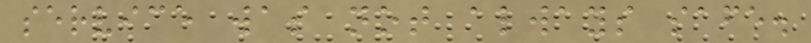service was not always safe.
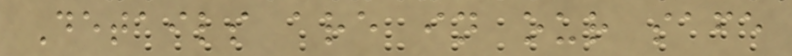Details are in our safe
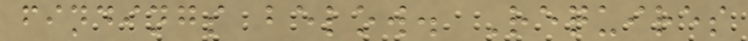findings below. Requires
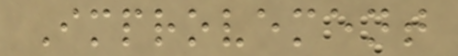Improvement
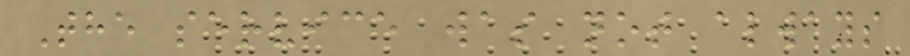The service was not always
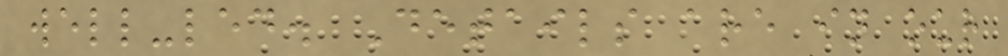well-led. Details are in our
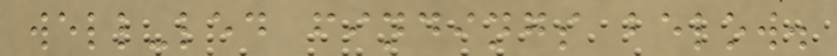well-led findings below.
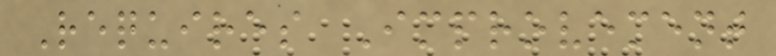Requires Improvement
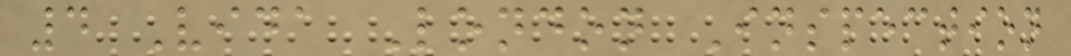4 Vida London Inspection
